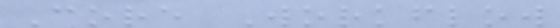Core Workflow
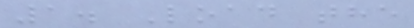1. Load the
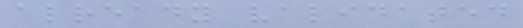already validated
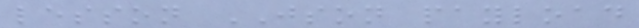lesson JSON payload
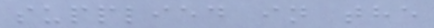supplied in the
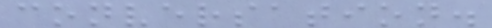conversation.
